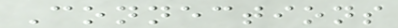Connections
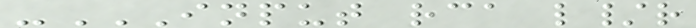-INPUT RCA L/R
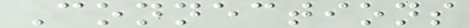Connections
